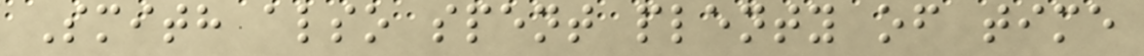Smith also spent plenty of time
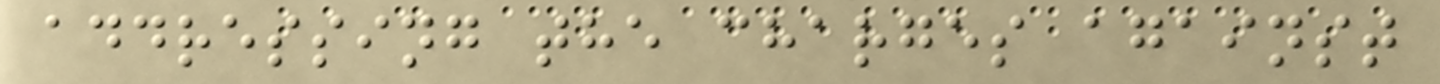addressing the charges against
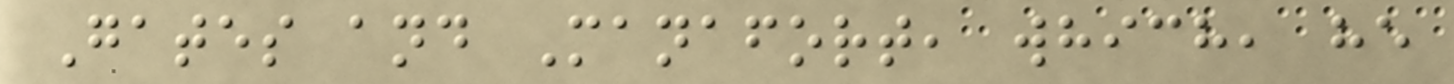Gates and Manafort, which, he
